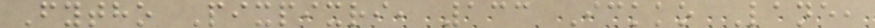Fytho Pixpixri, 133 Ickko Lane,
